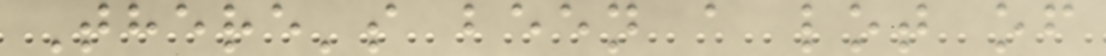There's been a lot of
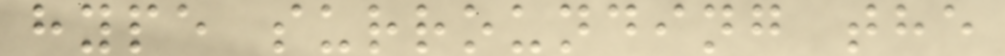hype surrounding the
